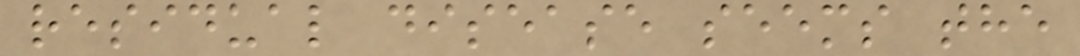residual disease seems the
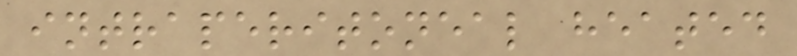intraperitoneal heated
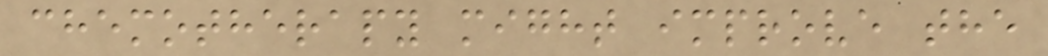chemotherapy might improve the
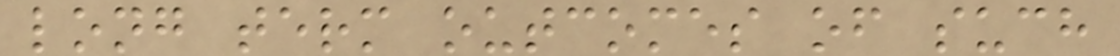long term outcomes of such
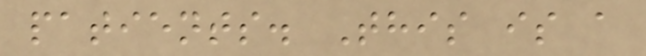patients. This is a
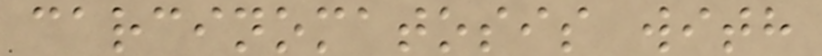carcinomatosis with
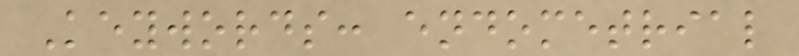Keywords: endometrial
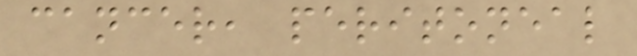cancer, peritoneal
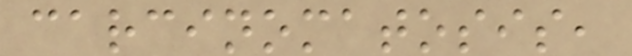carcinomatosis,
